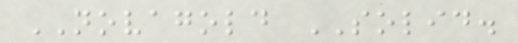NOVAGOLD SOLID.
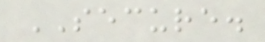SECURE.
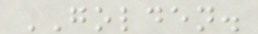GOLDEN.
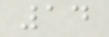14
